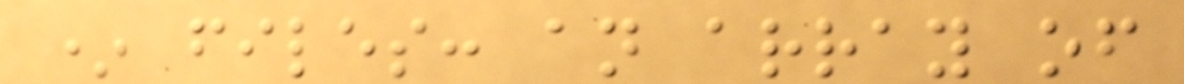* files: an array of
